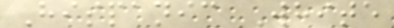Hispanic White
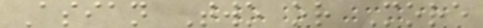Asian Two or More
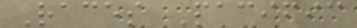Races Pacific
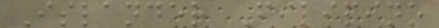Islander Filipino
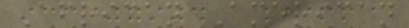African American
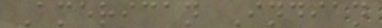American Indian
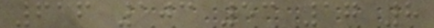616 103 53 17 8
